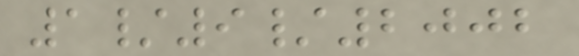1/9/2002
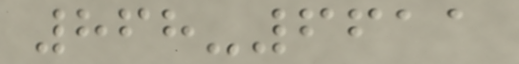868-6611
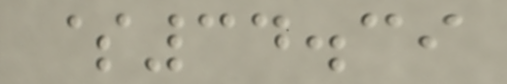$34.39
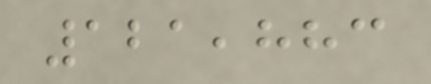121,883
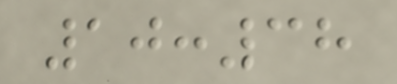10:38
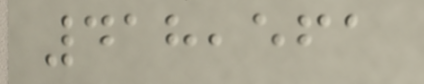418,561
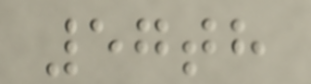57th
